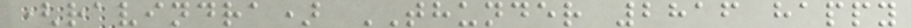(ravindra) THUNDER 2816 happy
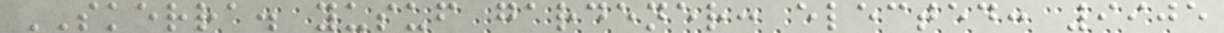SKERRA. yusuf gardener: elected: 9905
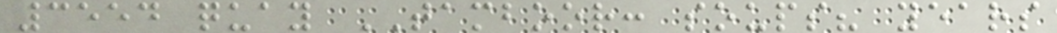3554 quay TAMBOOR: soups? years
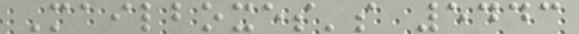Mailboxes's 5443
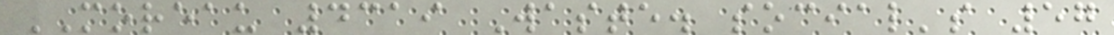MOREAU 4319 Waste. social's 57
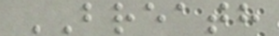BREATH
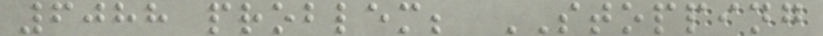6088 problem; STOPPING
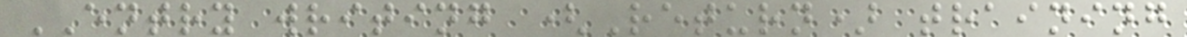ENTRY writing (Return) training
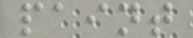paint
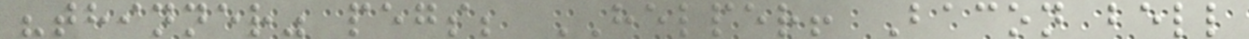"thinner" pegs; HELPER! Bacon bell
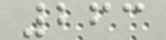263
